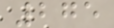275
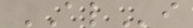ALi
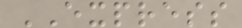EXPRESS
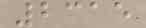2315
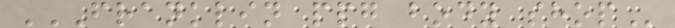FRANKLIN PPG BODY SHOP
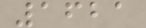1621
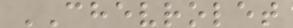CHEVROLET
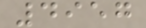4957
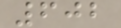602
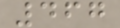467
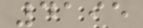4195
